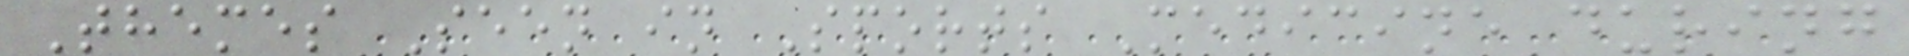Themes Seen in Sports Medicine during
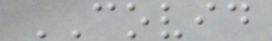COVID
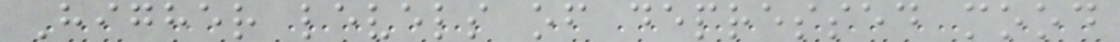Higher levels of depressed mood
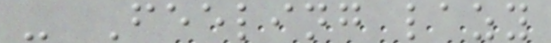- Feeling lazy
